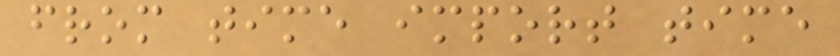from time import time
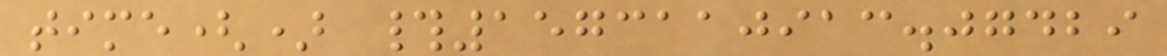time() #1573110913.07429
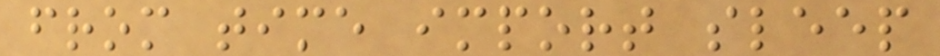from time import sleep
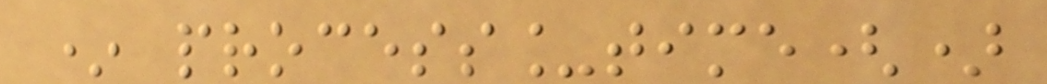* process_time()
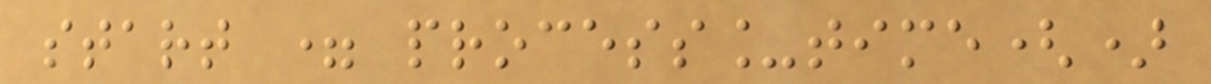start = process_time()
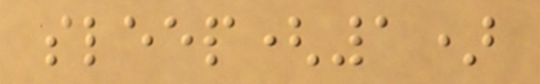sleep(1)
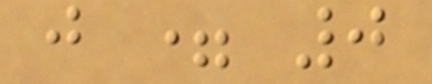j = 0
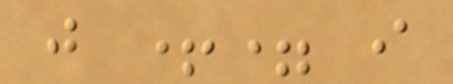j += i
